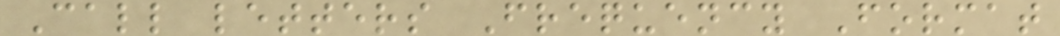Call letters Frequency Format
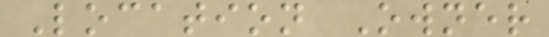Location Owner
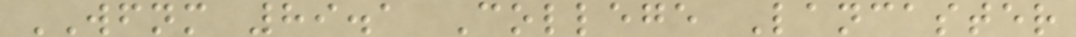WFNM 89.1 College Lancaster
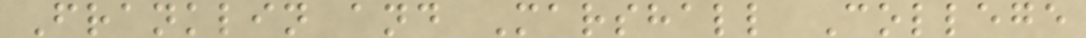Franklin and Marshall College
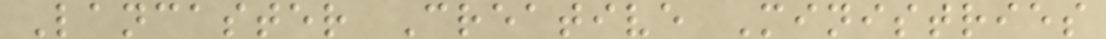Lancaster Creative Ministries
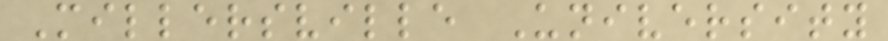Millersville University
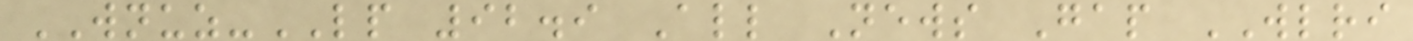WNUZ-LP 92.9 All News Gap WLRI
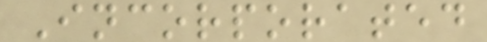Incorporated
